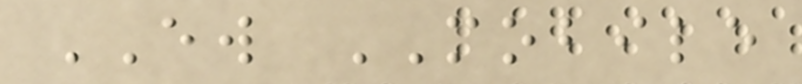EW MOBILE
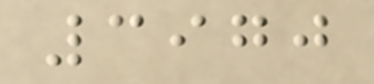3970
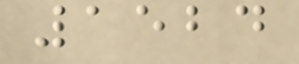1524
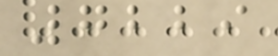7229
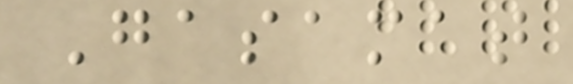Gasamat
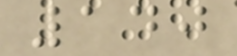140
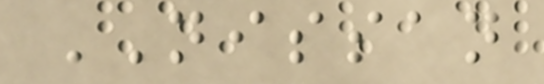NISSAN
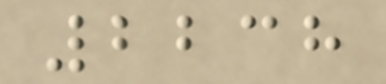2238
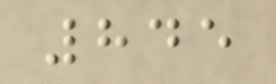845
